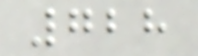728
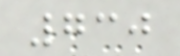730
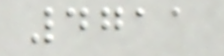4711
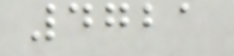4721
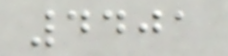4401
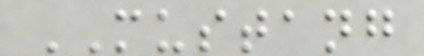MUSTANG
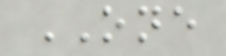ONE
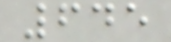645
